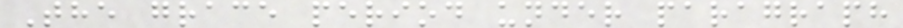The grace period under paragraph
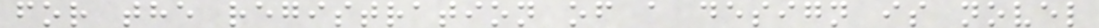for the registration of a design is novel
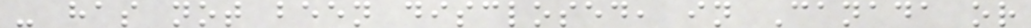- has not been disclosed, in Canada or
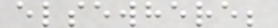elsewhere;
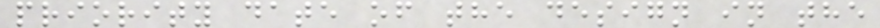priority date of the design in the
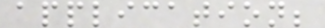application;
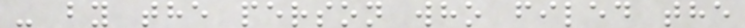- by the person who filed the
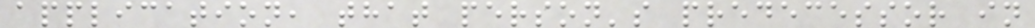application, that person's predecessor in
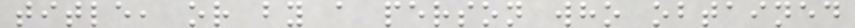title, or by a person who obtained
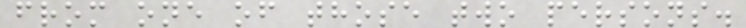from one of those two persons.
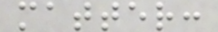matter:
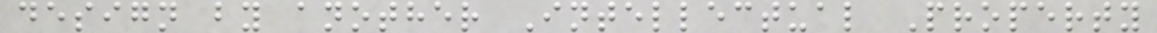design by another Intellectual Property
